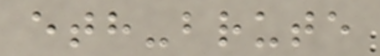eth-brute
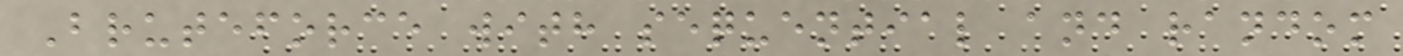Bruteforce with sequential and random
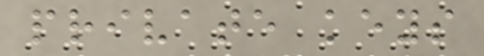private keys
